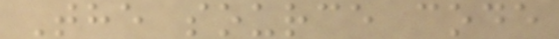The source code
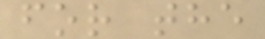for the
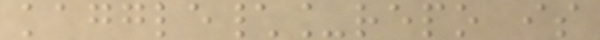kaggle\_repo is
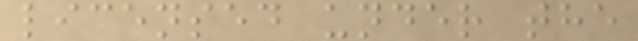licensed under the
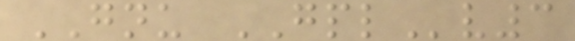GNU GPLv3
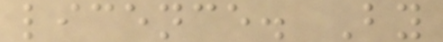licence. By
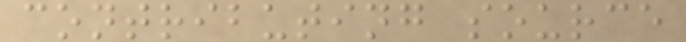contributing source
